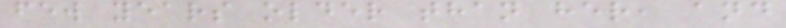few years older than her, and
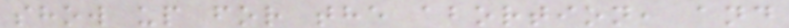show up for the abortion, and
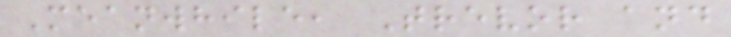Meanwhile, Trevor and
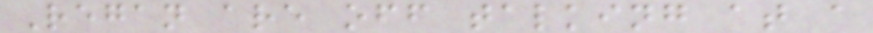Regan are off talking at a
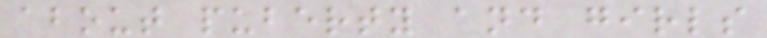about puberty and girls
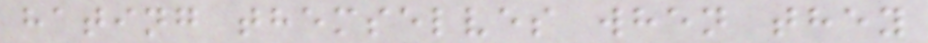hating themselves when they
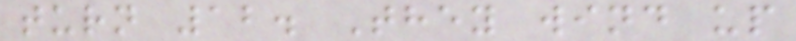turn 12. They wind up
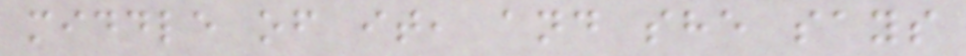middle of it, and she says
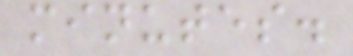minutes.
